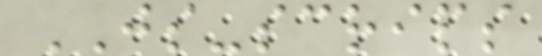JS-scrips
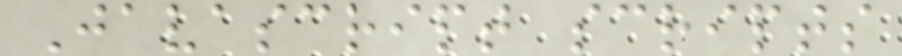Javascript scripts
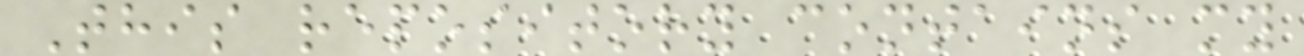This repository contains my
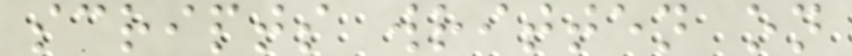scripts written on
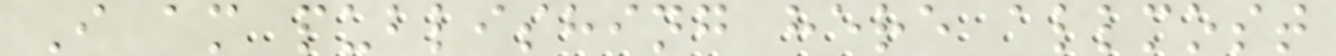I am publishing here allmost
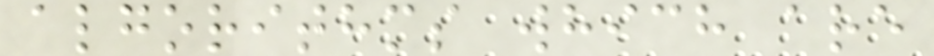algorithms which are
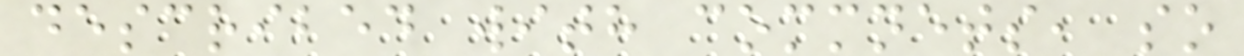described with commnets, so
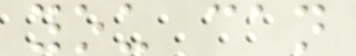you can
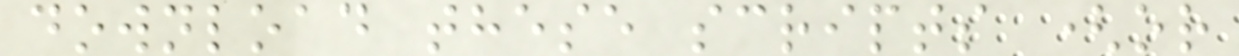download these scripts (or
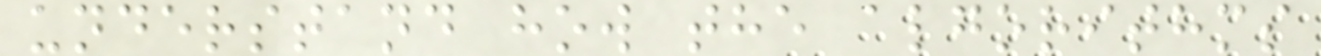understand how the algorithms
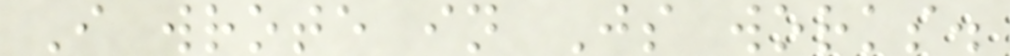I wrote in Js works.
